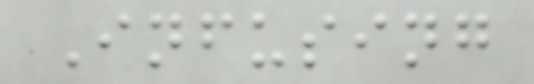Infusing
